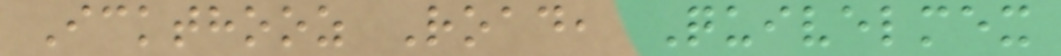Ickthooz Road, Quivelmex
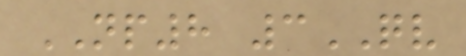NP8 3QV
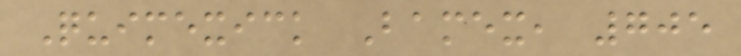Quimexick Bamex, 705
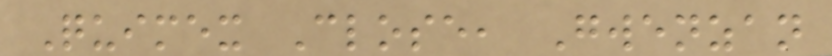Quimex Close, Gwenzan
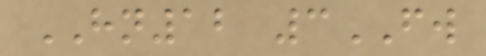HN12 3FW
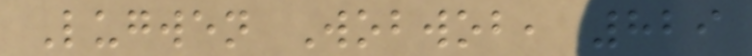Lugwen Wobwob, 829
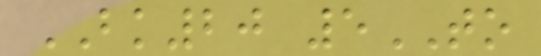BK20 5TO
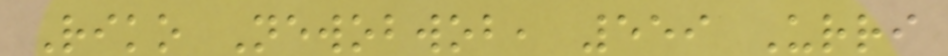Riko Newobwob, 559 Urri
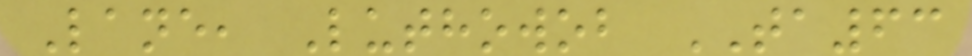Lane, Luthowob TA63
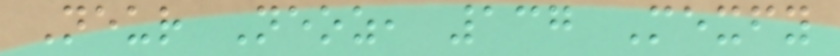Neur Neoz, 137 Mexfy
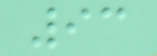93
